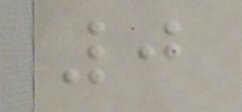0
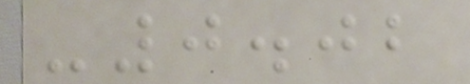-0.02
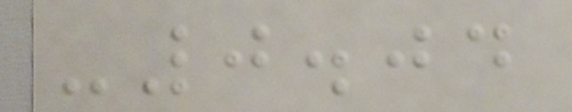-0.04
